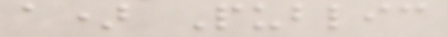a) Public
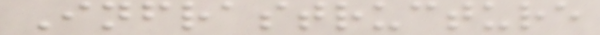Infrastructure
